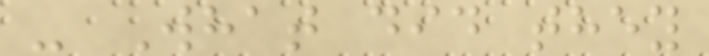- What did they
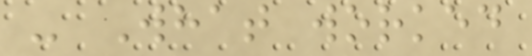- What worked
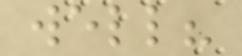well?
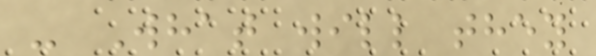- What will they
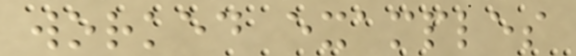worked examples
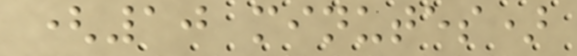(10 minutes)
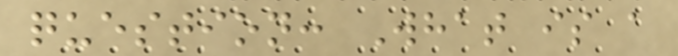question: What is a
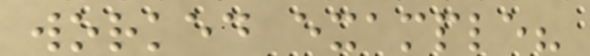worked example?
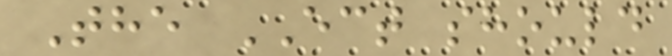The ECT should
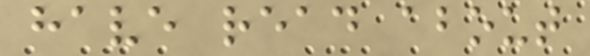have read about
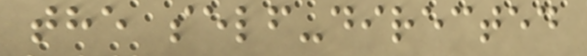the self-directed
